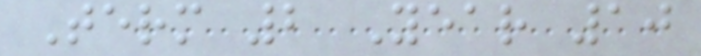Term 2 Year 10
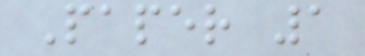Paper 1
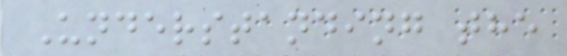Understanding the
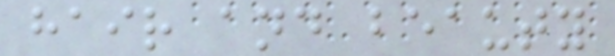hair and beauty
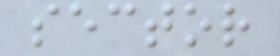sector
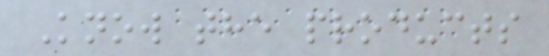Know the products
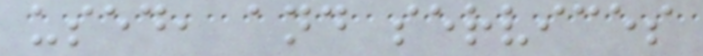used, and services
